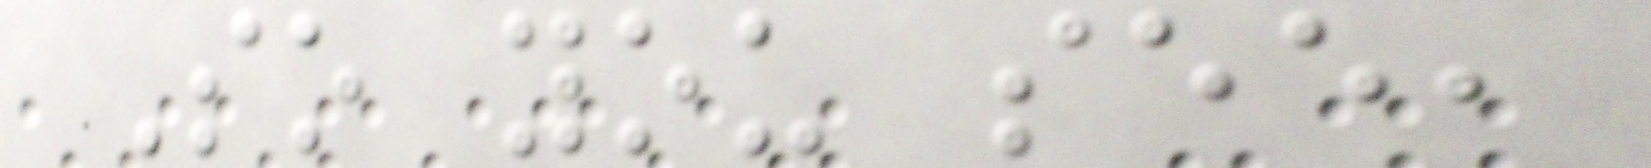So you see,
